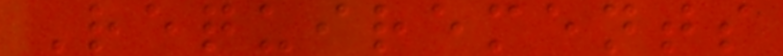Requirements
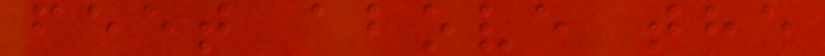feet above the
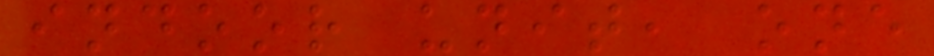indoor unit, one
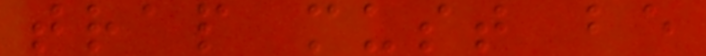trap must be
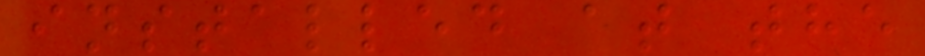installed at the
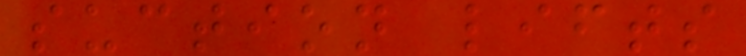suction lifts
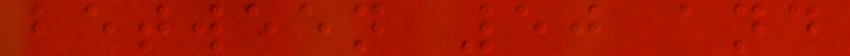between 50 and
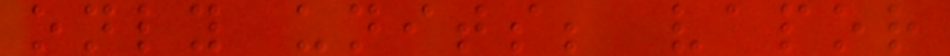only units; vapor
